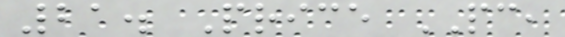21. Price PC,
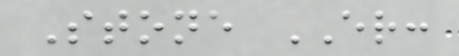Stone ER:
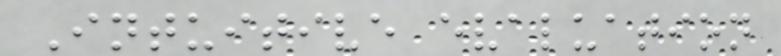Intuitive evaluation
